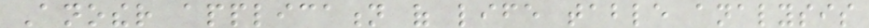Another application of life table analysis
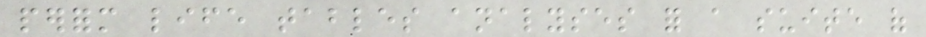perform life tables analyses for a suite of
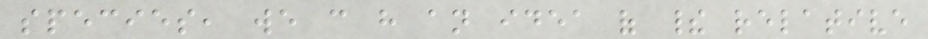species, we can have an idea of their relative
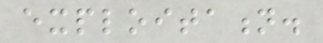exploitation.
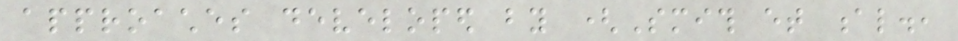approaches developed by (Smith et al.,
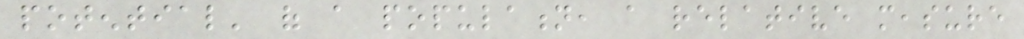potential' of a population, a relative measure
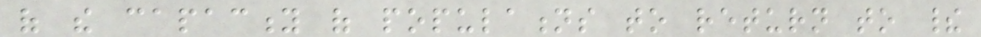of the capacity of populations to return to their
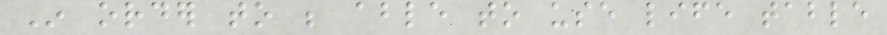In order to be able to use life table
